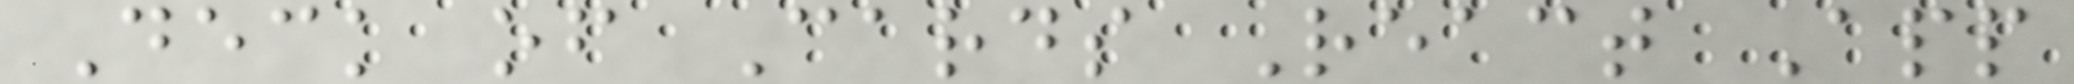Deck of Cards React App
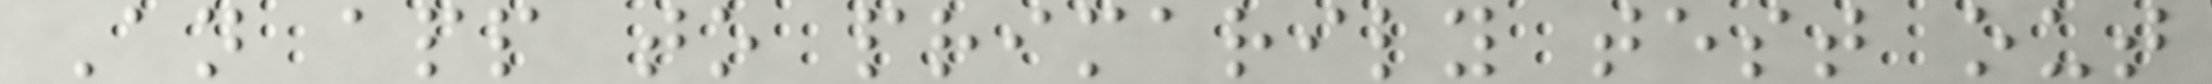An app to primarily test out
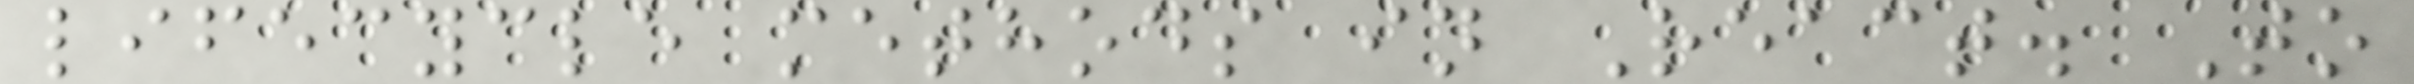lifecycle methods in React. To
